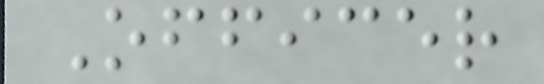Officer
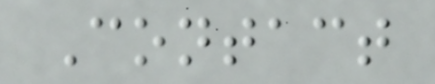Contact
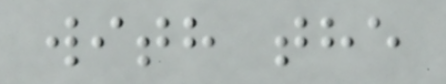with the
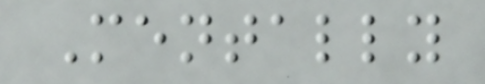Mentally
